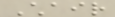Chair
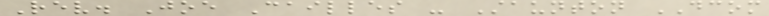Rev. Joe Cailles - Staunton DCOM
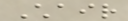Chair
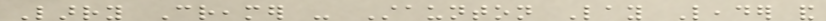Larry Creamer - Staunton Lay Leader and
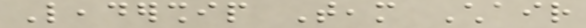Leadership Team Chair
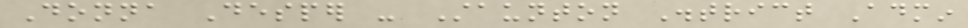Donna Desper - Staunton District Admin
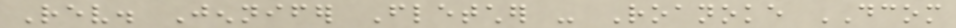Rev. Jennifer Fletcher - Roanoke DCOM
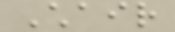Chair
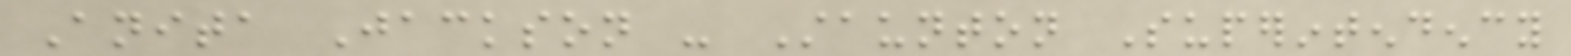Anita Jackson - Staunton Superintendency
